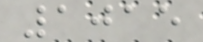1015
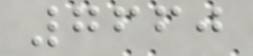7660
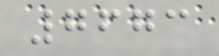7673
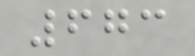673
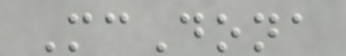McDona
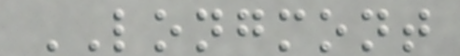LONGMONT
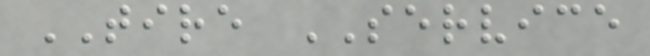TIRE SERVICE
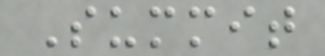Summit
